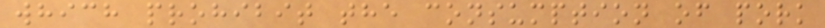which prohibit the consumption of pork
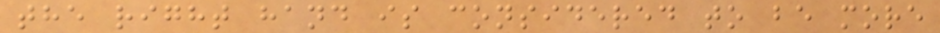the right hand is considered to be more
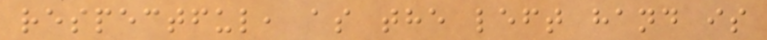respectful, as the left hand is
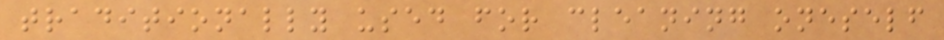traditionally used for cleaning oneself
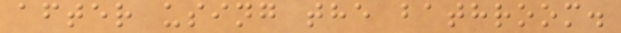after using the bathroom.
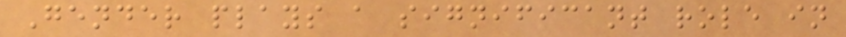Gender plays a significant role in
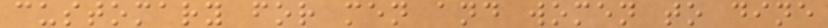customary for men and women to dine
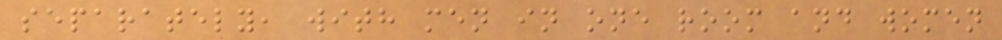separately, with men in one room and women
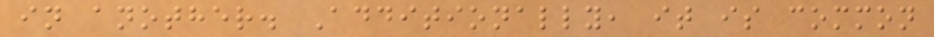in another. Additionally, it is common
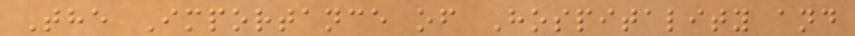The Importance of Hospitality and
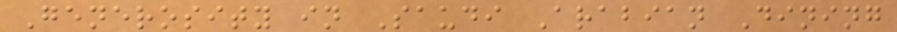Generosity in Saudi Arabian Dining
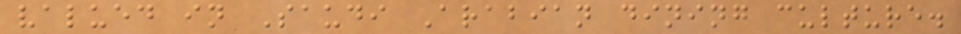valued in Saudi Arabian dining culture.
